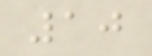10
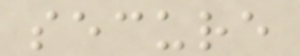secure
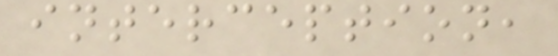interception,
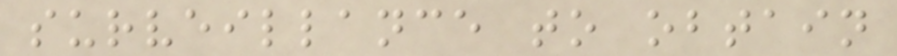surveillance to obtain
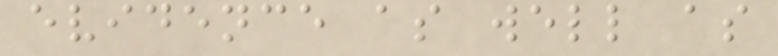evidence as well as
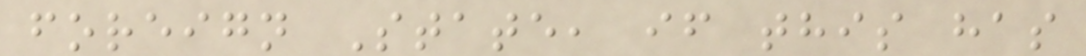foreign State, if this has
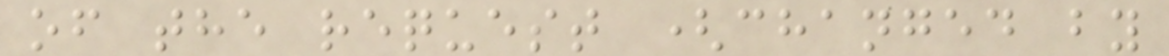of the request (changed by
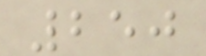250
